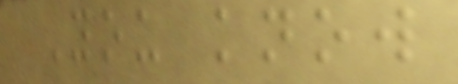You know
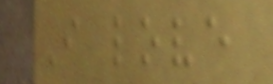I love
